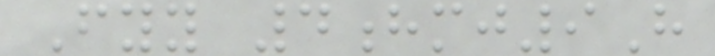Fyy 4hmj9H
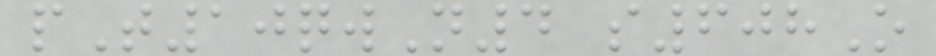pT10qwN4 s608O
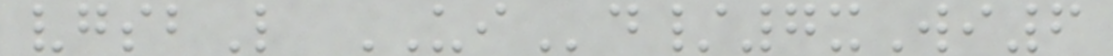vgsbL UId/7xWi6
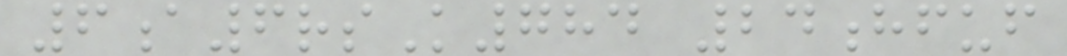6a6rsK784 24hfuf
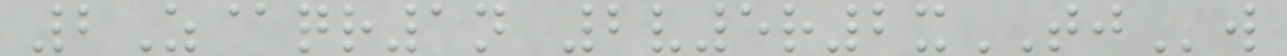2Z@qr1n 2v5r2xTJw
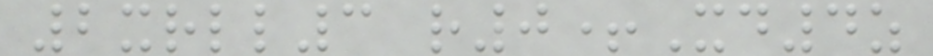2xrll3 r0+Xd4z
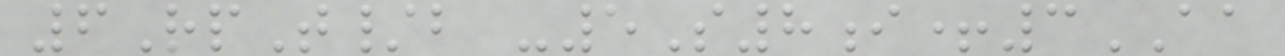6RpT/b -5S8i+3AA
